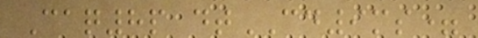Caq8p dtCD9ms=
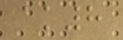ak8
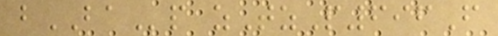bBAp zTzP696F
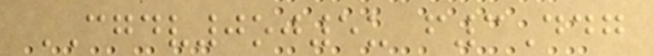CGDV0oj5u f3Ddg
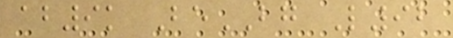ab9k BeBG L92
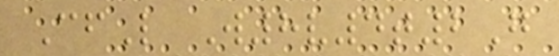CfL W8v4t2G
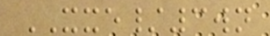XXE/3wn
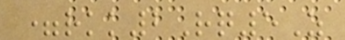=rkk2Rq5Z
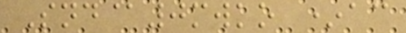Snd@0mwko *ac
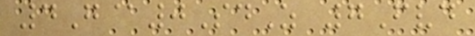4G@0SdZ 7Fvd
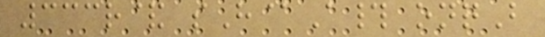333r& sH@A# onqB
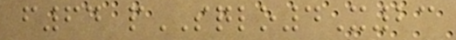f64 pSQLO4X23
